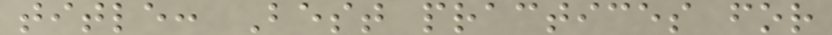title: Best practices for
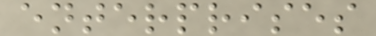enterprises
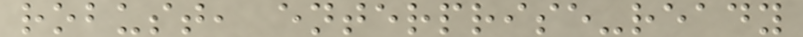robust, enterprise-ready
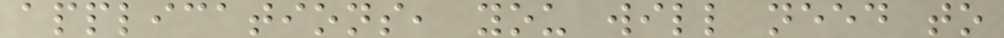applications, you will need to
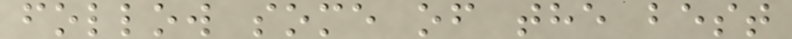follow some of the best
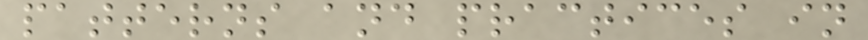patterns and practices in
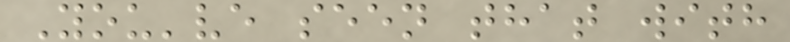You've seen that with
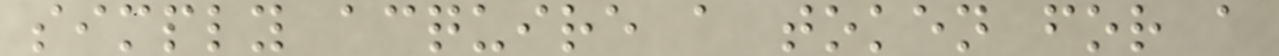simply acquire a token for a
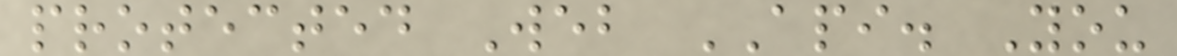protected Web API. You
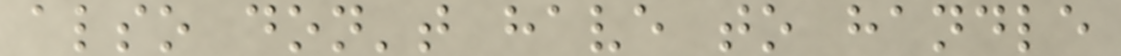also don't have to handle
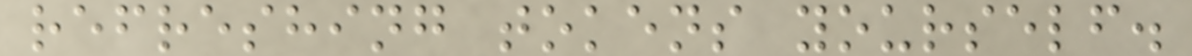refreshing tokens yourself.
